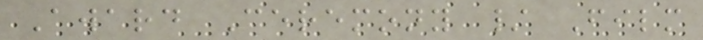Award Ceremony / Film
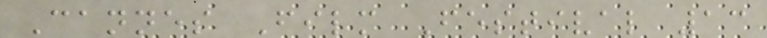Cannes Film Festival 13
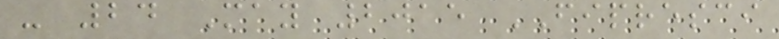- 24 May 2015 FIPRESCI
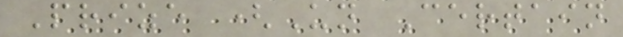Prize (Un Certain
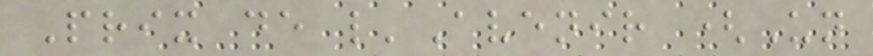Prix de l'Avenir (Un
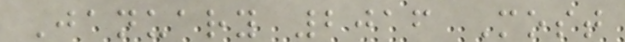January 2016 Most
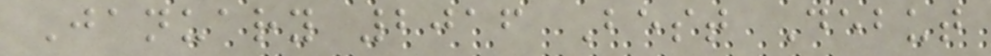January 2016 Best Debut
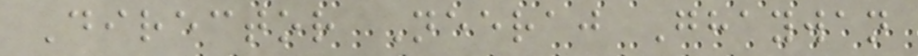Director Neeraj Ghaywan
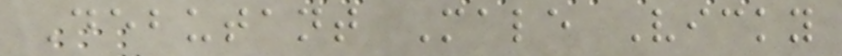Debutant Male Vicky
